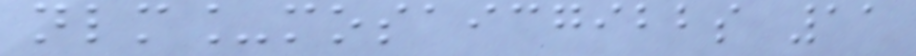nlm_mosaicgibbs 11
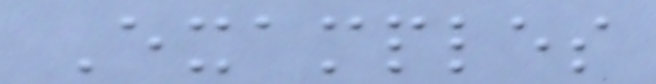Examples
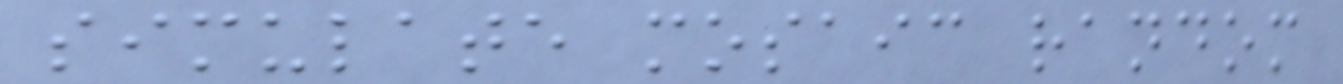simulate mosaic random
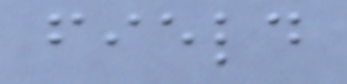field
